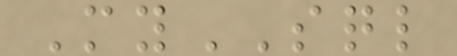MySQL
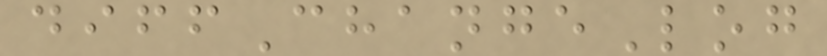diffChangeLog
